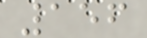156
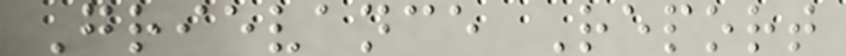Grievance Report
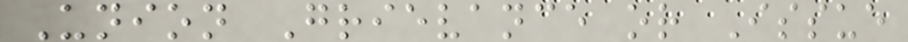Union Grievance or Issue
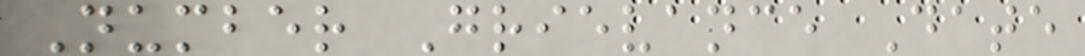Number Grievance Date
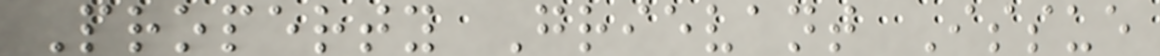Property Grievant Issue
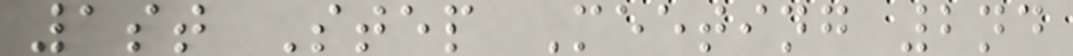1st Step Meeting 2nd
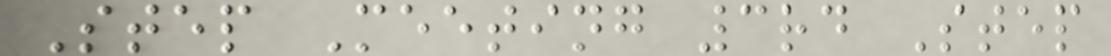Step Meeting 3rd Step
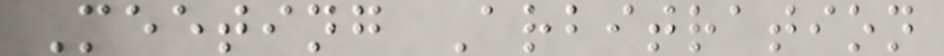Meeting Arbitration
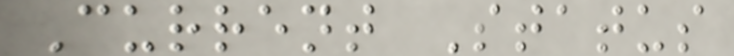Current Status
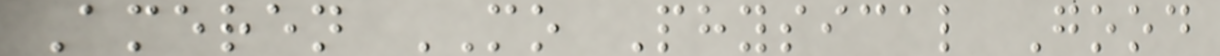Ameren MO Physical Good
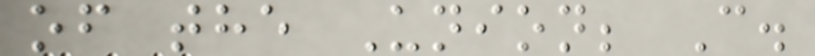of the Union; C.
